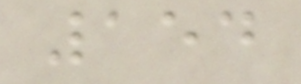154
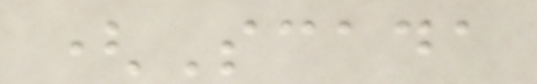(Scada
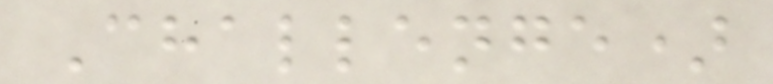Challenge)
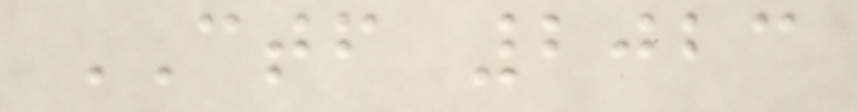CTF 2023
